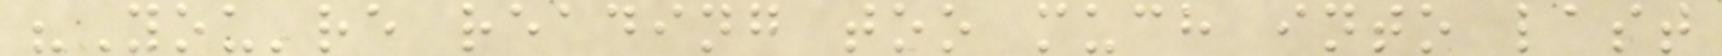"You're reading too much into last
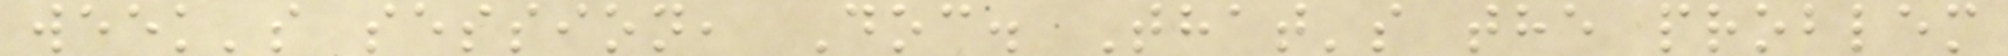week's session, Doc. That's the problem
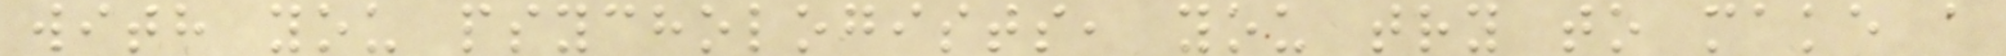with you psychologists, you try to make a
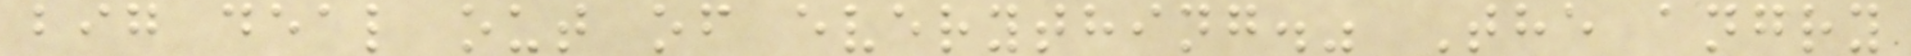big deal out of everything." The angry
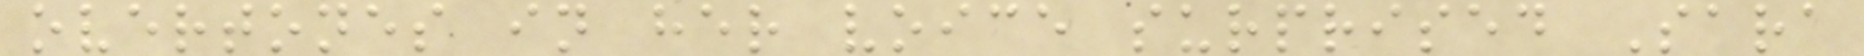overtones in her voice surprised Sara
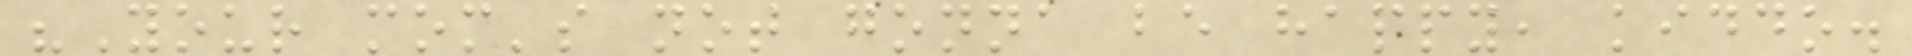"Your mom's not gonna be happy, kiddo.
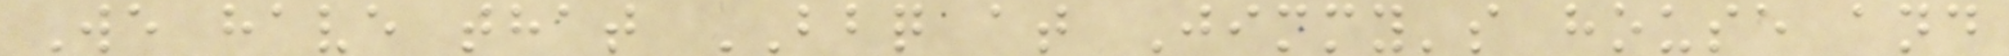We have that BBQ at Jimmy's house and
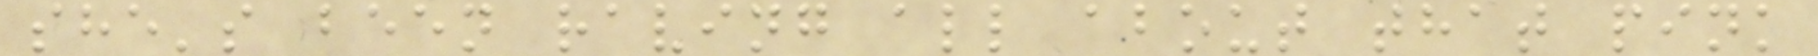she's been raving all about that pink
